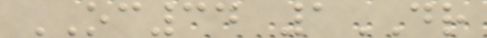OC34 1DR
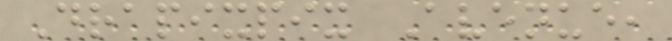Drapixpix Avenue,
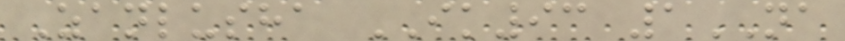Zanlusha IK93 1NA
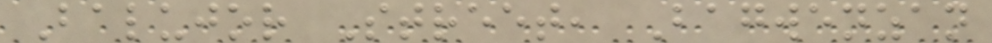Balujor Street, Bagwenzan
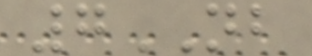7NB
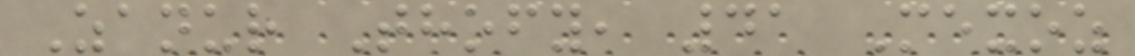Zanur Thofy, 41 Mexoz
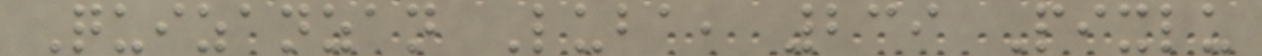Quizanzan Luba, 239 Pixlu
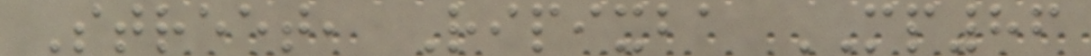Street, Ripixba MP86
